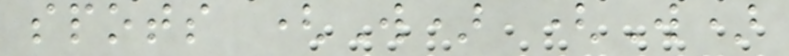spots (W) (W)
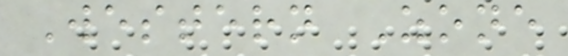Western Zone
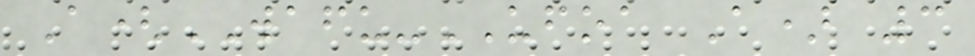A(WAFU-UFOA A) 3
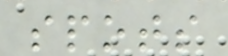spots
